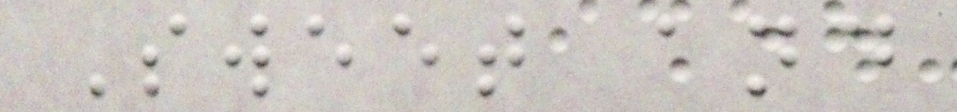Sweet and
